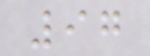97
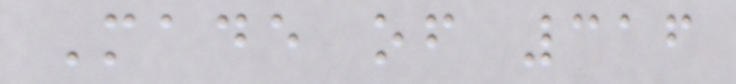Made of 316
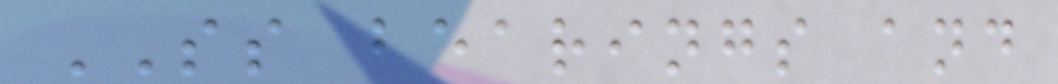SS bearings and
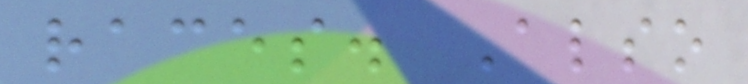races. Also
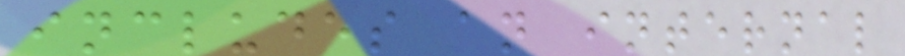includes an internal
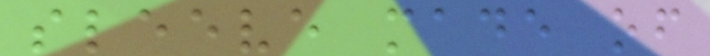sleeve made of
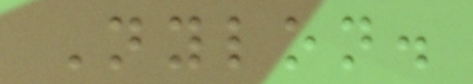Nylon.
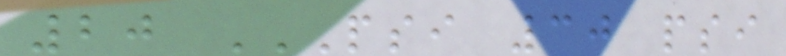20 PSI 30 PSI
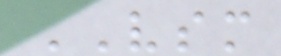VSM
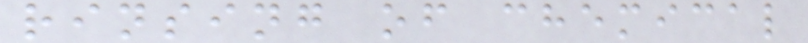rinsing of chemical
